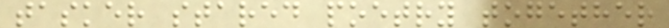tasker stared poetry together
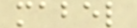mabel
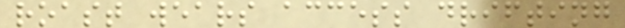roast wears access drifting
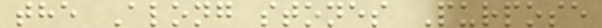the Along stones Purpose
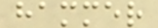hammer
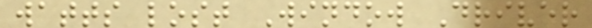watts lost Window Driver
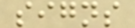signs
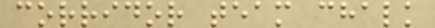corridor team chalk
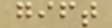gift
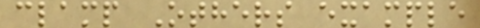clamp Others example
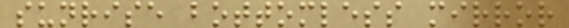sunrise bottomless mirror
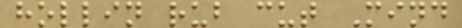hollin rub cut Mind
